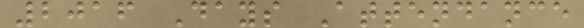2016 Days Attendance
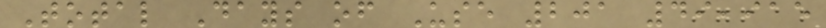Total Days of Use 201 49,915
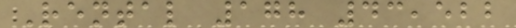Rental 178 43,522
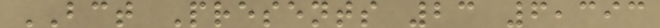BCT Presents 23 6,393
